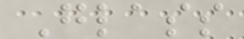Glass
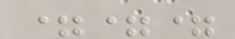===
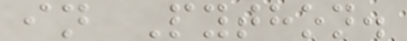in Python.
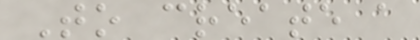To create a
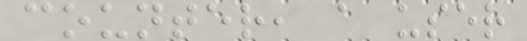counter, a user
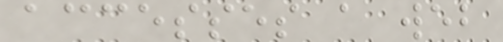accesses a web
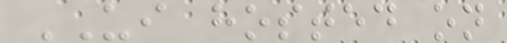UI hosted on
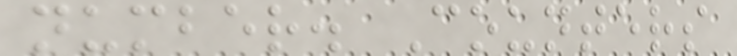number. Counters
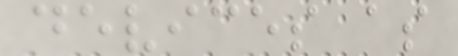devices as
